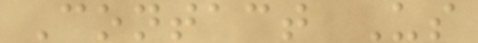Contact Us
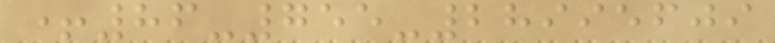+86-755-28995609
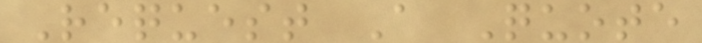Request A Quote
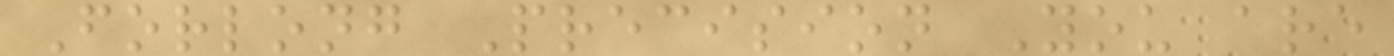Forlong Precision You are
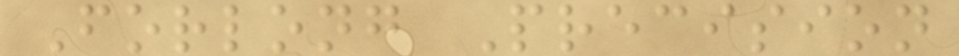Forlong Precision
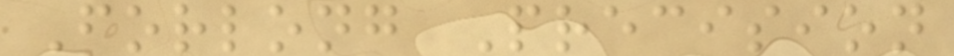Forlong Precision
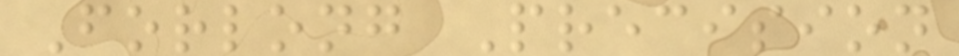Forlong Precision
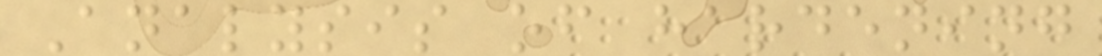Analysis of hardening
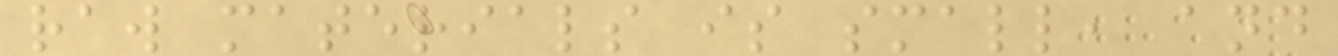raw materials is small, and
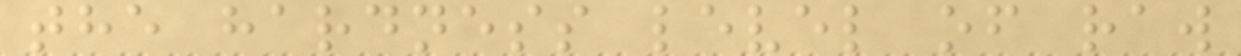the hardness level of raw
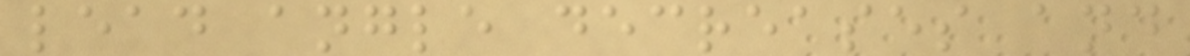lead angle decreases and
